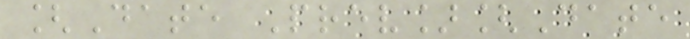[Date Prev][Date
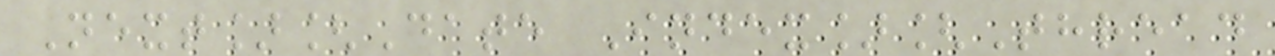Next][Date Index][Thread
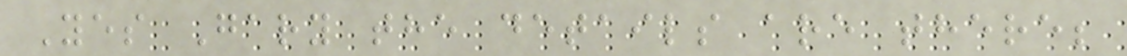Yes Gary the details are there;
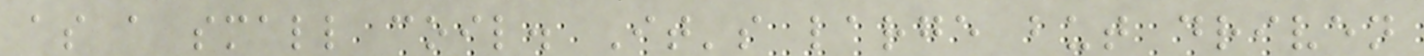as a small coil. It's large but driven
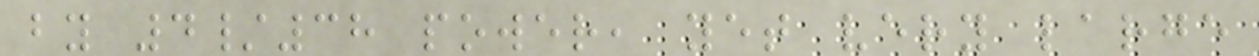by 4/38 power, yet very large
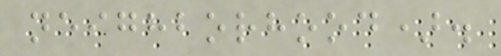neighborhood).
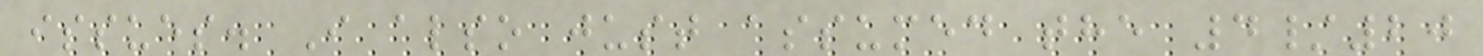issues. I also just assumed the 4/20
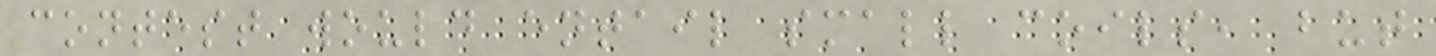contest would entail small coils, but
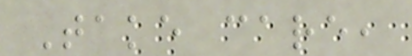Take care,
